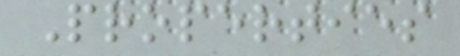Properties
